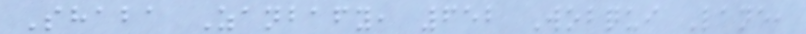Shaba Zanbafy, 652 Wobqui Lane,
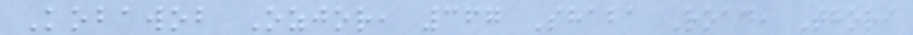Kobawob Ozjor, 367 Shaba Road, Thori
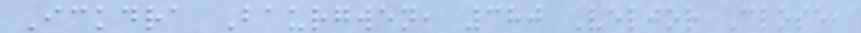Ickdra Baurgwen, 380 Veljor Close,
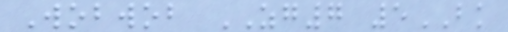Wobwob ZG7 5BK
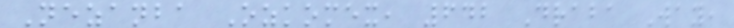Nezanba Ozkomex, 642 Draba Way,
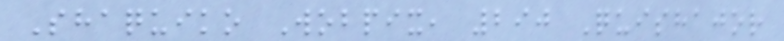Shaquiko Wobpix, 290 Quishajor
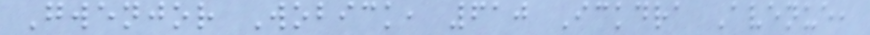Gwenjor Wobick, 610 Ickdra Avenue,
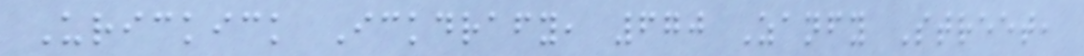Urickick Ickdrafy, 670 Zanfy Street,
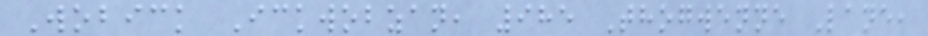Wobick Ickwobzan, 985 Thogwenne Lane,
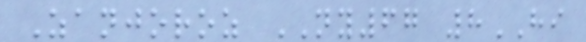Zanjoroz NY67 8HI
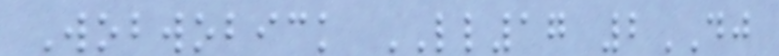Wobwobick LL17 2DJ
